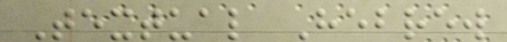Textual Hebrew
